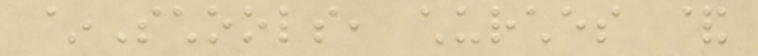~Schools, churches &
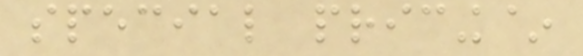special pricing~
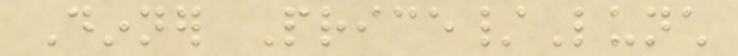Dinner Price/Lunch
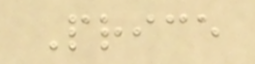Price
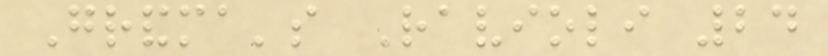Grandma's Ravioli 24
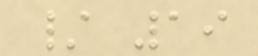/ 19
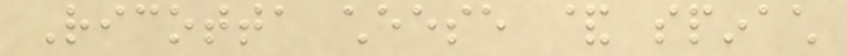Ricotta cheese & spinach
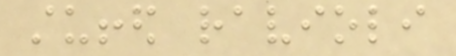stuffed ravioli
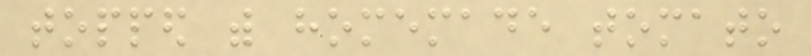topped with homemade tomato
